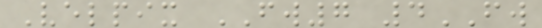Velpix FW7 4FW
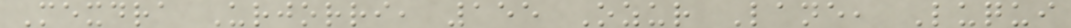Mexdra Urjorri, 155 Ozur Lane, Luqui
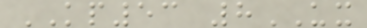KP53 8UX
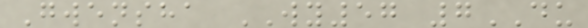Gwensha WY57 7DU
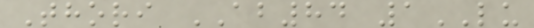Thori AB84 1LU
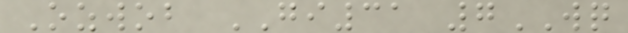Ozwob GI31 7WQ
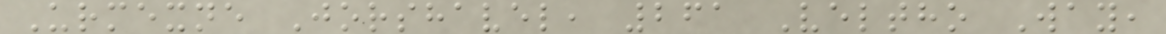Urmexne Jorshavel, 261 Veltho Way,
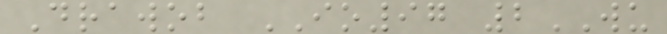Drawob IO97 2WU
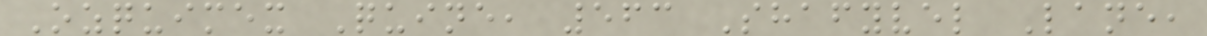Ozquimex Quine, 563 Shafyvel Lane,
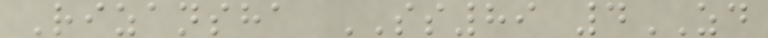Rizansha SS89 4ZD
